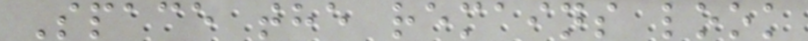Space the remains look
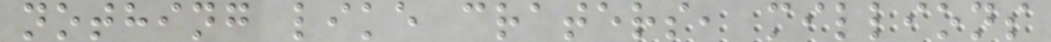nothing like craters, millions
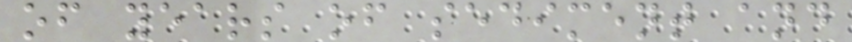of years of sediment and
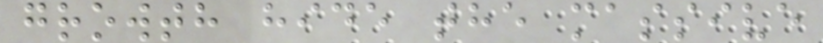growth hide the massive
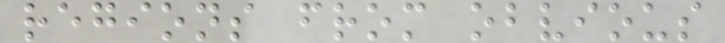regions from obvious
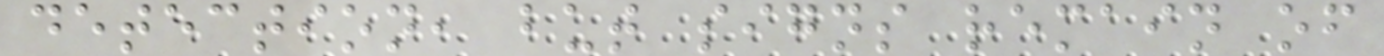detection, but signs remain of
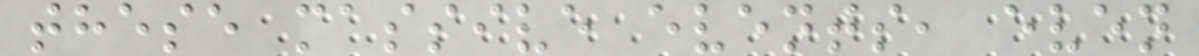these massive events, even
